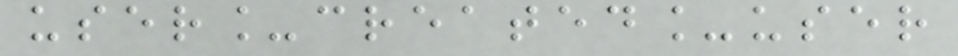user_created_user
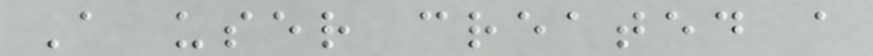A user created a
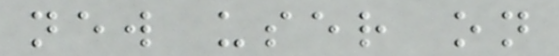new user on
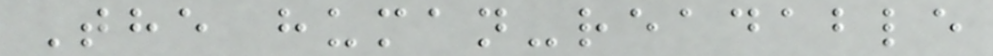The human-readable
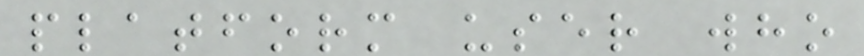platform user who
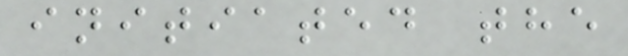initiated the
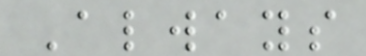Always
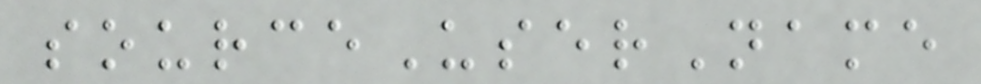sourceUserName
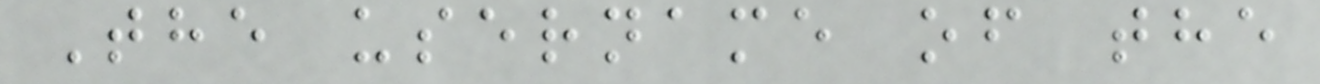The username of the
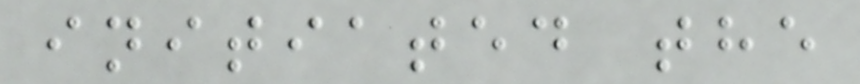initiated the
